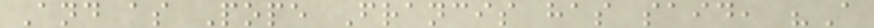And as Pope Francis has said, "A
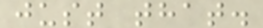just that.
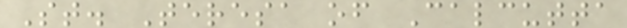St. Teresa of Calcutta
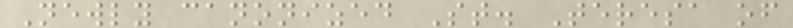Newly canonized St. Teresa of
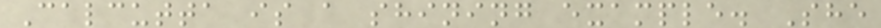Calcutta is a shining example. She
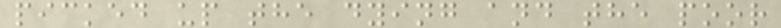picked up the dying and the poor
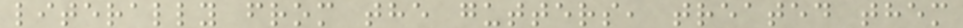literally from the gutters, treated them
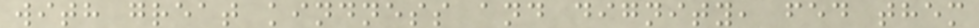with great kindness and dignity, fed them
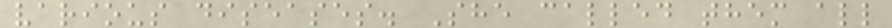various diseases. She called them all
